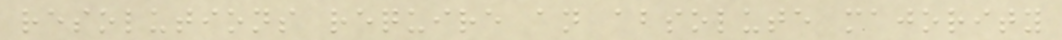resolutions require an absolute majority
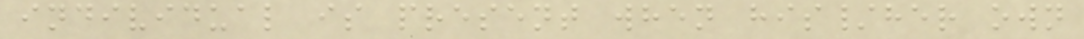individual is present when his/her own
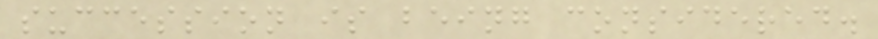succession is being considered.
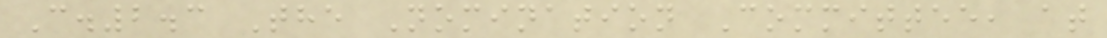C.2.3 The Nomination Committee, at
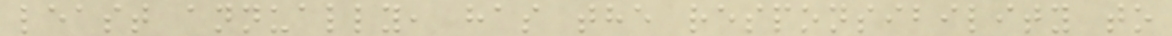least annually, has the responsibility to
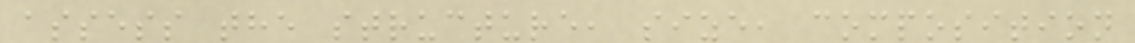assess the structure, size, composition
